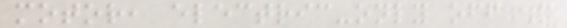motor, electric-only off M
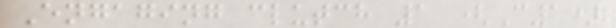Engaging clutch 1 (C1)
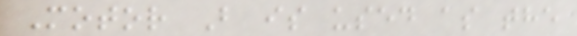Motor B is used as the
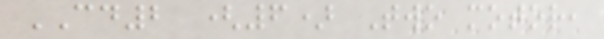CD2 (6) Two motor,
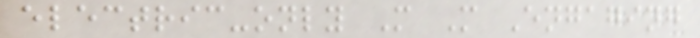electric-only M M Engaging
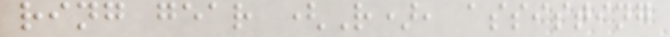ring gear (R), assisting
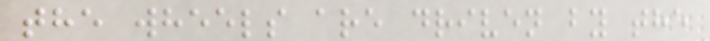the wheels are driven by the
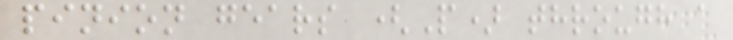pinion gears (P) through a
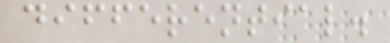differential.
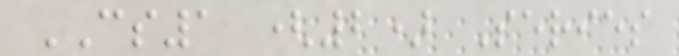CS1 (2) Series
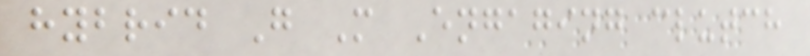hybrid G M Engaging clutch
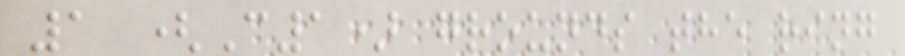1 (C1) grounds the ring
